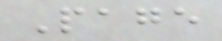Page
